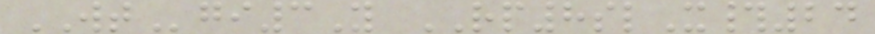WTgi3Y RP8slX#24
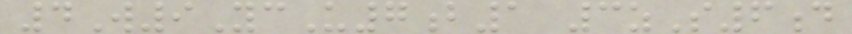4W9YcU7b1 3zS6d
